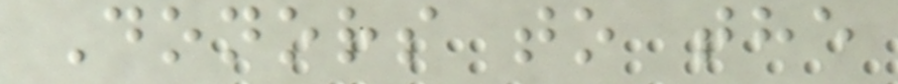Donors to the
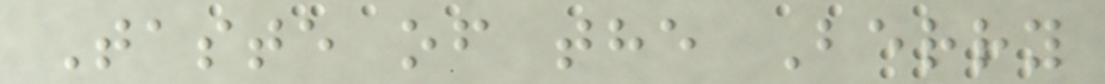Taste of the Berry
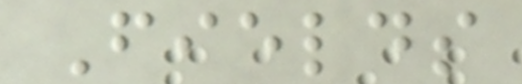Fields
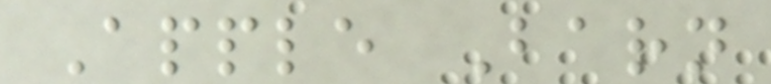Apple Barn
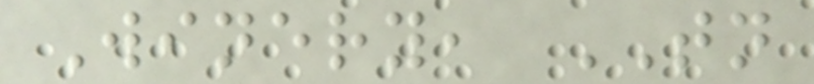Winery, TN
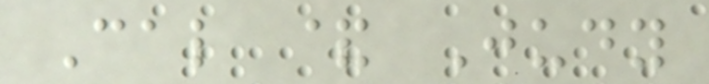Cal & Judy
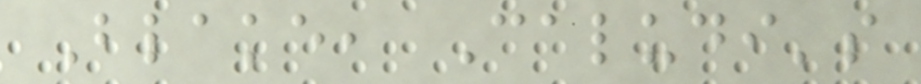Blake, Caludi's
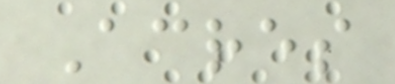Acres
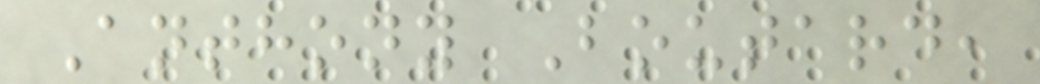Anthony Boutard,
